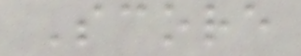Score
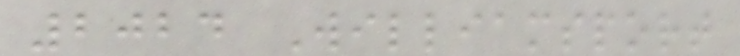2024 Williamsport
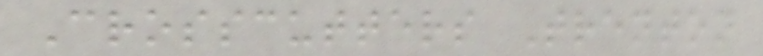Crosscutters Trenton
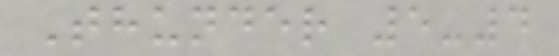Thunder 5-4
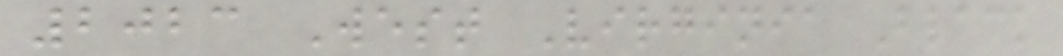2023 West Virginia Black
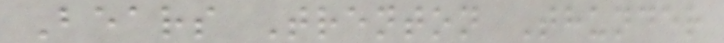Bears Trenton Thunder
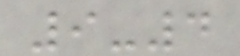9-4
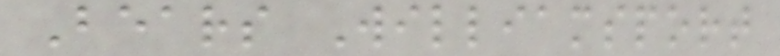Bears Williamsport
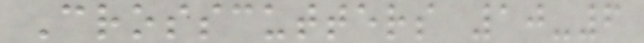Crosscutters 10-6
